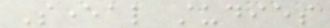Several studies
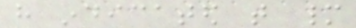have indicated that many
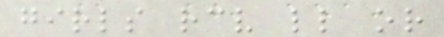girls receive little or
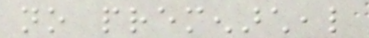no premenarcheal
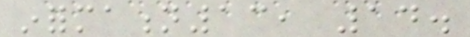information13, 14.
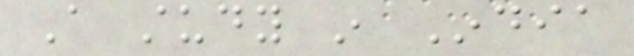A study in India
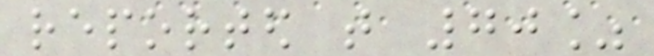reported that 70%
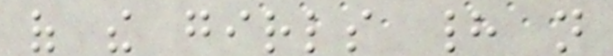of the girls had not
